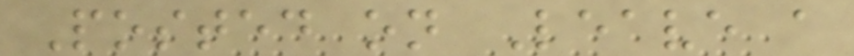Posted on Leave a
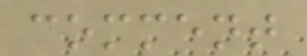comment
